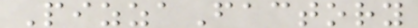PizzaFactory
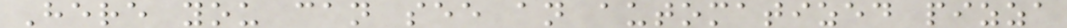Here you can see an automatized pizza
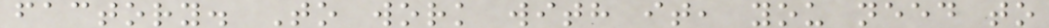factory. To work with it, you need to
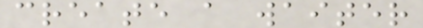create a waiter
